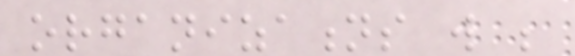organizations will be
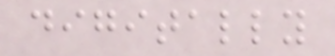digitally
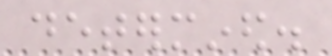determined.
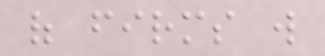of firms will
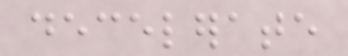decelerate
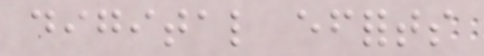digital efforts
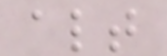altogether
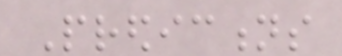Predictions
